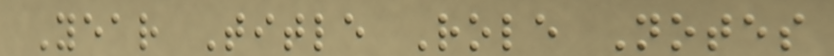Year Title Role Notes
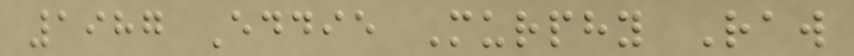1987 Eddie Murphy Raw
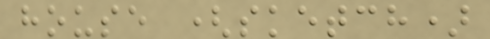house (sketch)
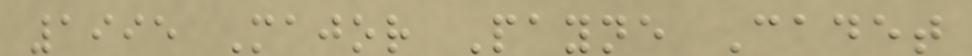1995 Major Payne Cadet
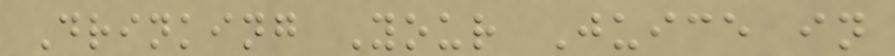Drinking Your Juice in
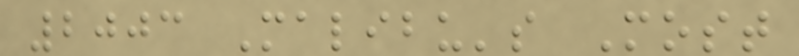2003 Malibu's Most
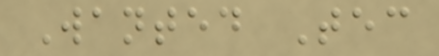Wanted Tec
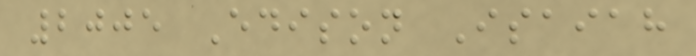2005 Edison Isaiah
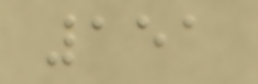151
